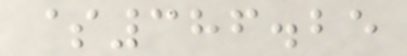$386.25
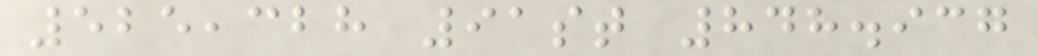525,328 91st 848.937
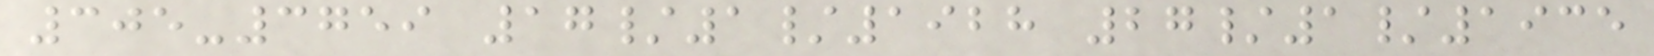305-3759 17/1/1928 27/1/1935
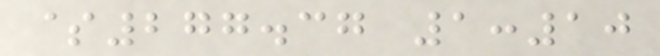$277.37 1:10
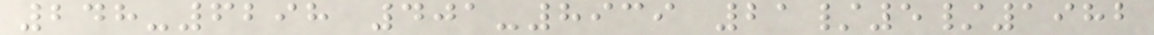248-6298 401-8939 21/5/1982
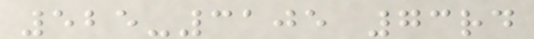525-3105 73rd
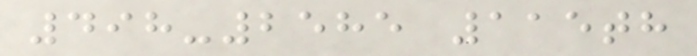498-2585 115th
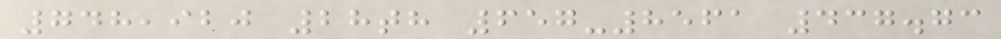748,920 28th 657-8561 437.73
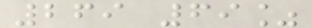269 69%
